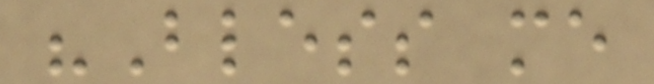"Bless me
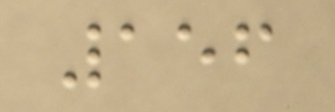156
